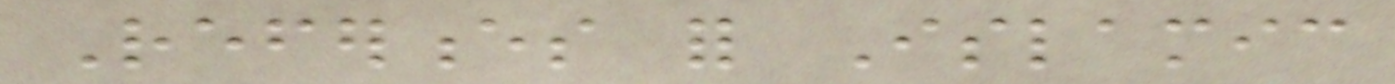References for Islamic
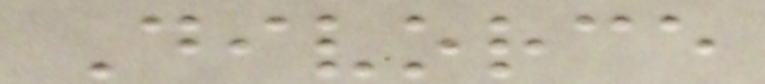Divorce
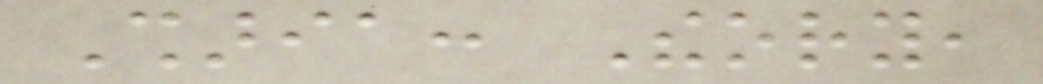Sharia: Theory,
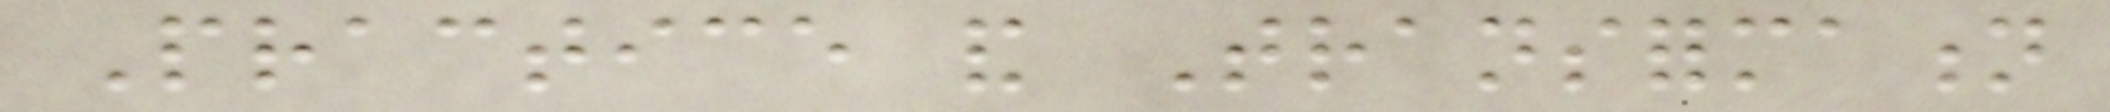Practice and Transformation
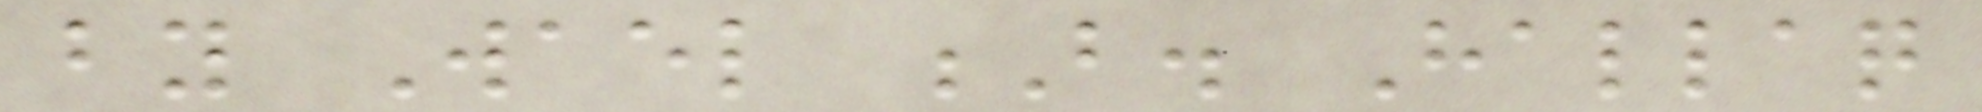by Wael B. Hallaq
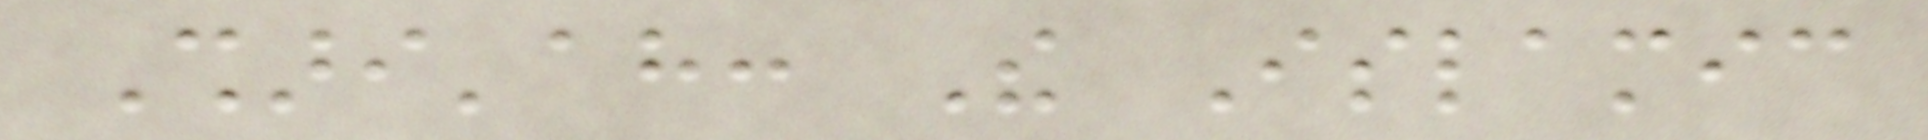Shari'ah: The Islamic
